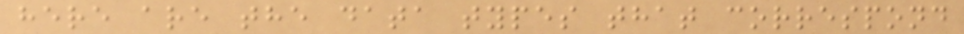here are the data types that correspond
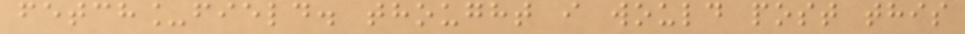fetch_field. thought i would post this
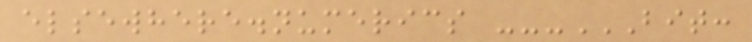elsewhere.numerics ---BIT:
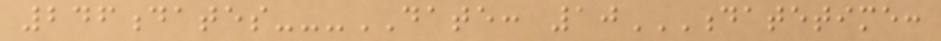246dates---DATE: 10DATETIME:
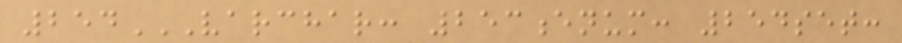254VARCHAR: 253ENUM: 254SET:
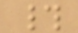#
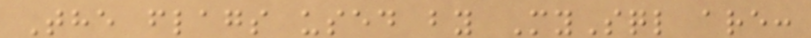The flags used by MySql are:
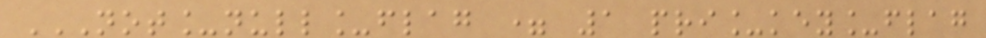NOT_NULL_FLAG = 1 PRI_KEY_FLAG
